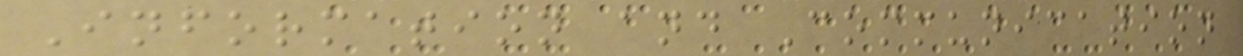Information and Communication
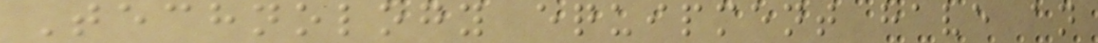Technology equipment have an
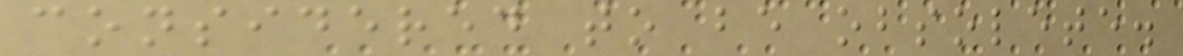considered to be obsolete.
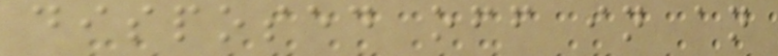disposed off in an
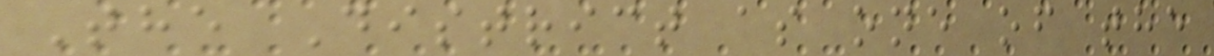The District as one of the
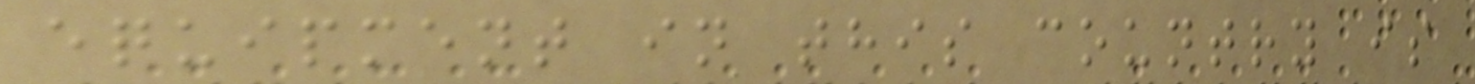equipment in this country is
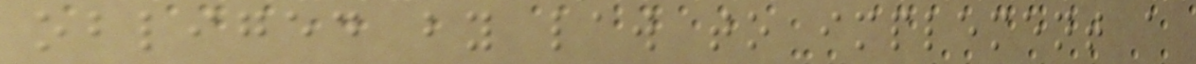obliged by law to implement a
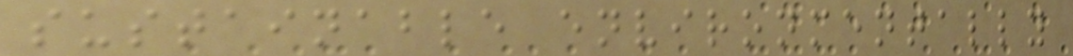sustainable environmentally
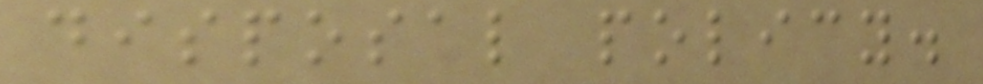disposal policy.
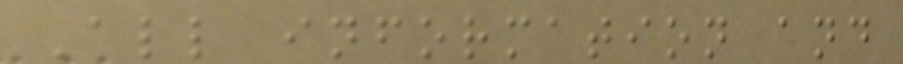All information and
